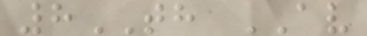8TH AV
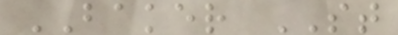BAKER ST
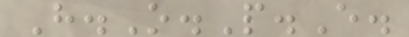H.O.P.E.
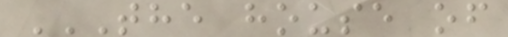THE HOUSE OF
